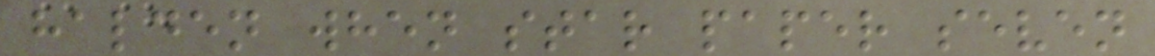halden when star paper seven
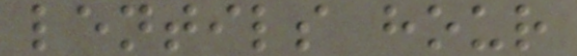lentils hour
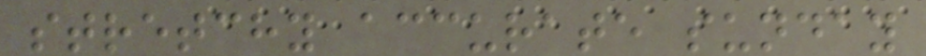stretchy accurate sunday
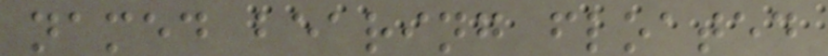named bearing floated
